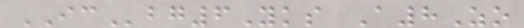ICbg6Yks A8Zo
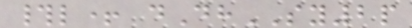#l+ dDhSY2p
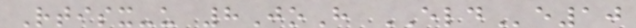Rtisx-u 8JoH ELDe10
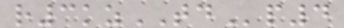r3kzTDp4
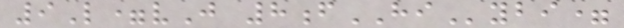9L=vJ 8fHIybi=
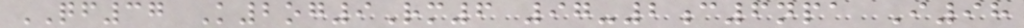QF37 K2og9Rm6 97-2c6npa I98
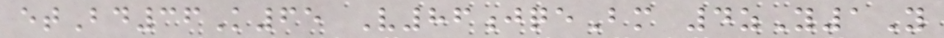etBd36K65 V86jqeBm 4zY1Y
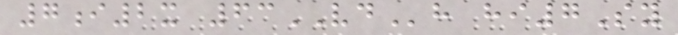7i2x 63VDh hi7Sy
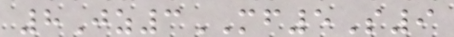8Jz3MF5S9
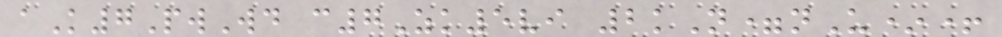aK7PwWd c7Zk5vi 2kN=nU*+
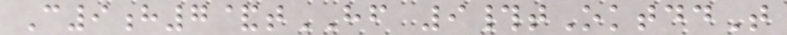C9h7&tHF 9#tOktddT
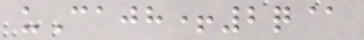uCajh+2q@
